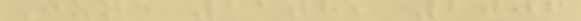June 11th, 2006
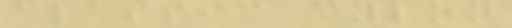classic cylon
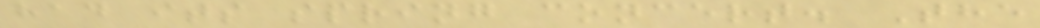had its spring concert. The
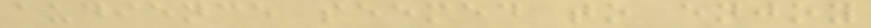audience seemed to enjoy
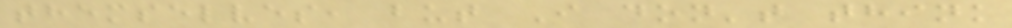themselves, but I don't think
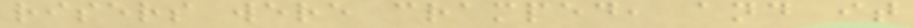risers were cramped, and it
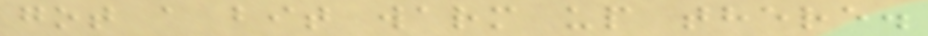got a bit warm up there.
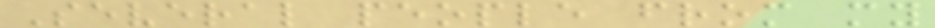Several people from my
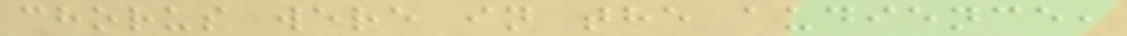chorus were in the audience,
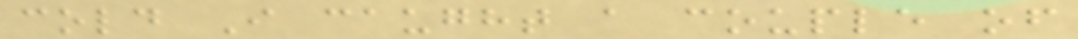cold I caught a couple of
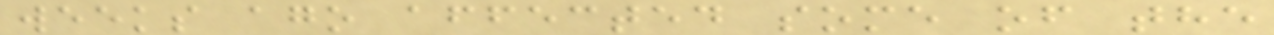weeks ago affected some of the
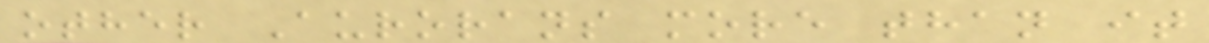other Aurorans more than it
